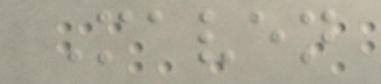Maven
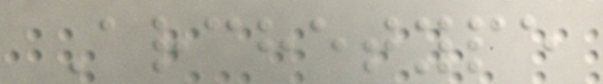Archetype
